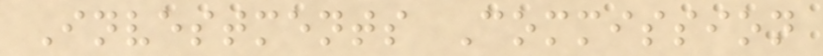Investments Commission
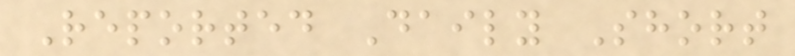Reported Daily Short
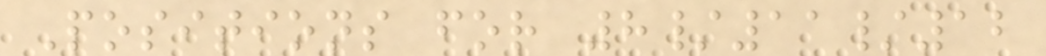Positions for 8/11/12
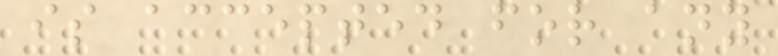is accepted for any
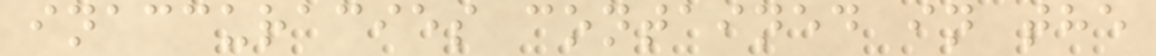inaccuracies contained in the
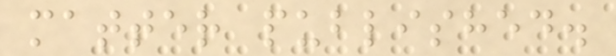matter published.
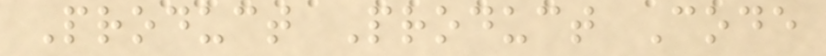Product Product Code
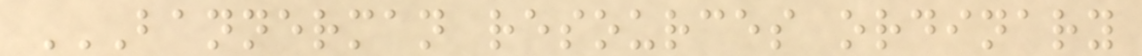BANNERMAN RESOURCES ORDINARY
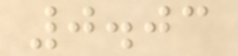0.03
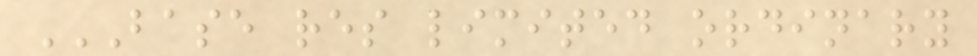BASE RES LIMITED ORDINARY
